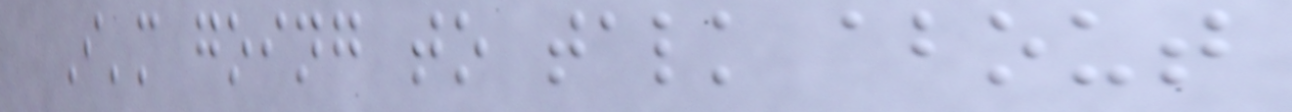I'm going to talk about
